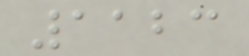1123
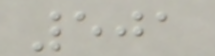501
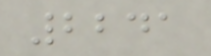2241
